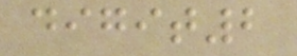digit2
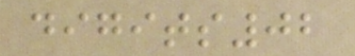digits02
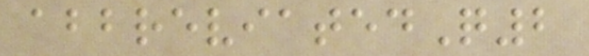abbreviatedQ2
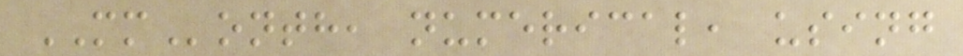MMonth, numerical, using
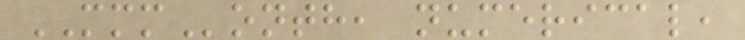MMMonth, numerical,
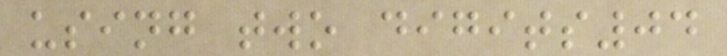using two digits04
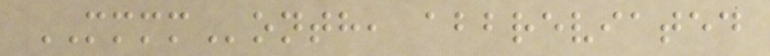MMMMonth, abbreviated
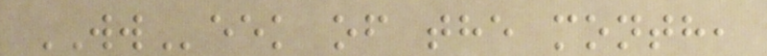WWeek of the month,
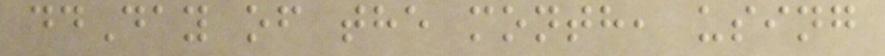ddDay of the month, using
